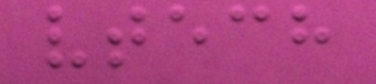vtech
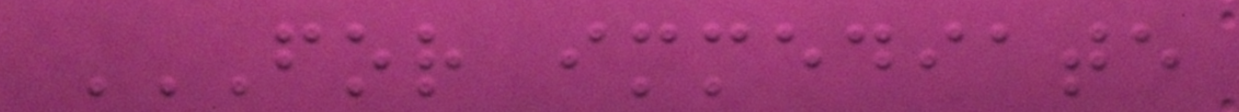FOR IMMEDIATE
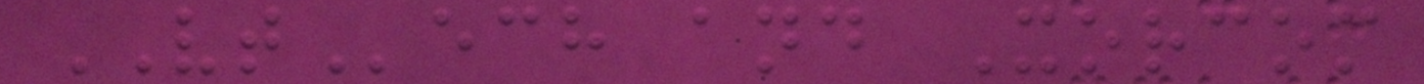VTech and Xorcom
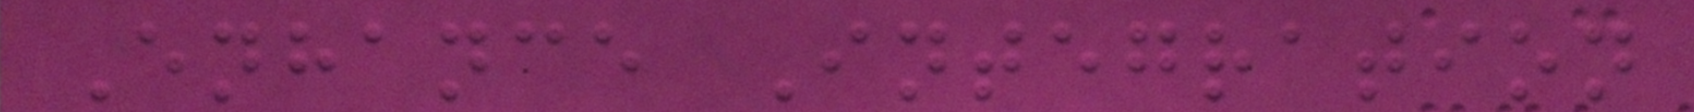Enhance Integration
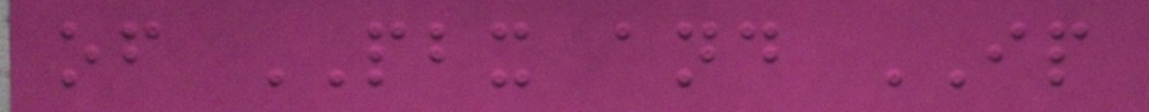of PBX and IP
